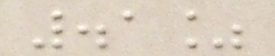.1%
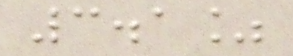3.1%
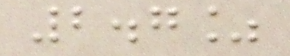2.7%
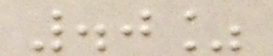.0%
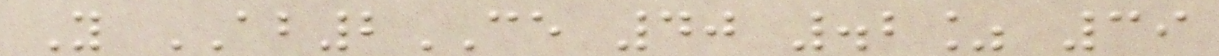Y AB2CE 40 .2% 39
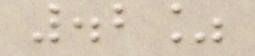.2%
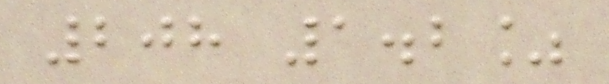208 1.2%
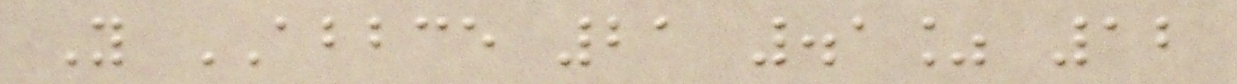Y ABBCE 21 .1% 12
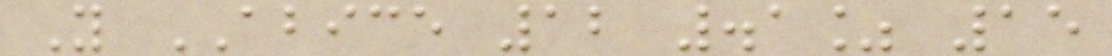Y ABICE 12 .1% 15
